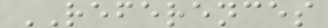REFERENCES
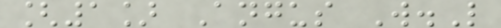[1] Angus W.L
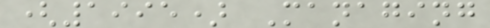(1995) Managing
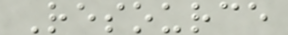Resource
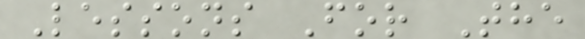Lessons For The
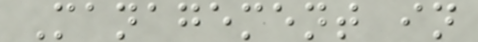Management in
